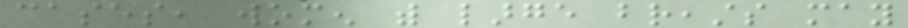cases, women with large breasts may
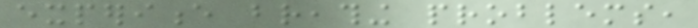experience breathing problems,
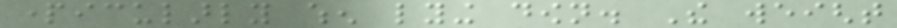particularly when lying down. The weight
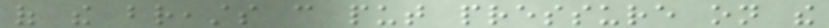of the breasts can put pressure on the
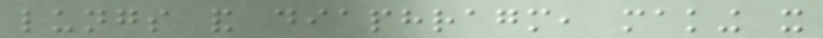lungs and diaphragm, making it
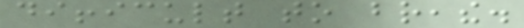difficult to breathe.
